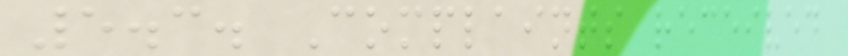5.3. Complaints received
